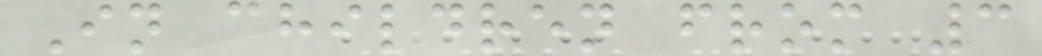In children from 3
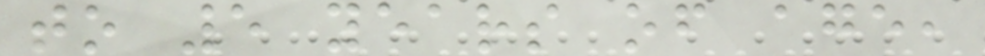to 5 years of age,
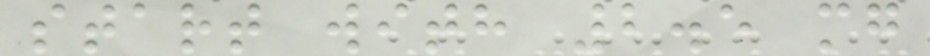start with 2.5 mg
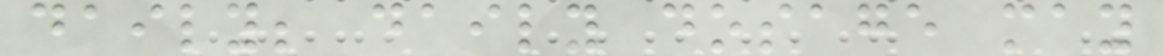daily; daily dosage may
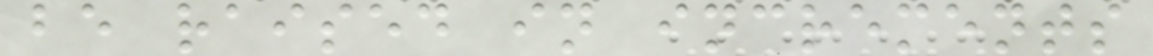be raised in increments
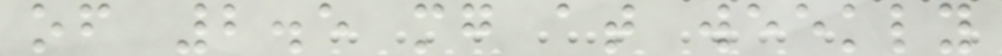of 2.5 mg at weekly
